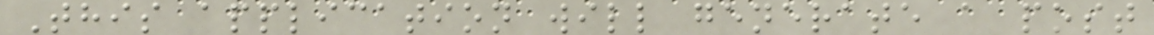This application will generate a post
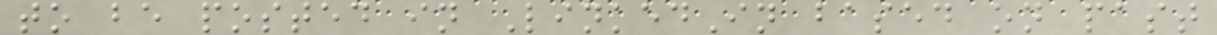to be posted in LinkedIn based on past
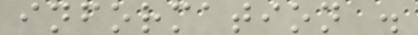information .
